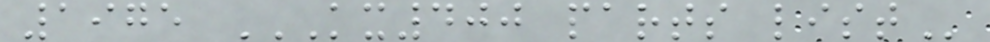1975 KX400 PARTS LIST
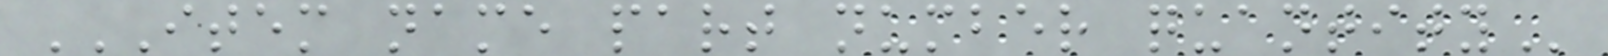ITEM NAME PART NUMBER QUANTITY
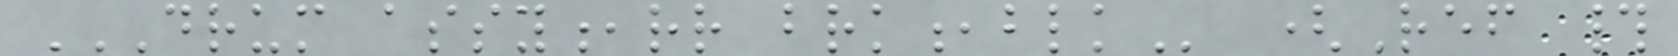DRUM ASSY,RR BRK,BLK (Ref #
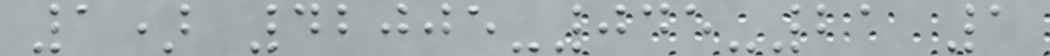1) 42005-045-21 1
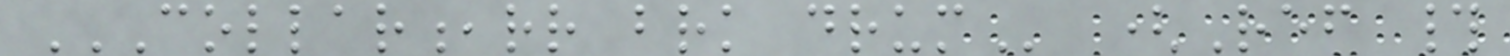COLLAR,RR BRK DRUM (Ref #
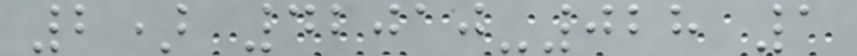2) 42010-028 1
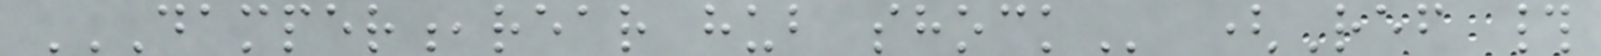DAMPER,REAR HUB SHOCK (Ref #
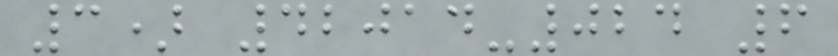3) 42014-024 6
